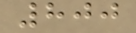800
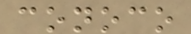conoco
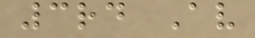3rd Av
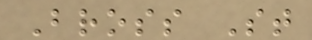Bross St
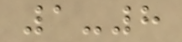1-8
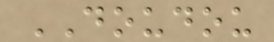DOUDOU
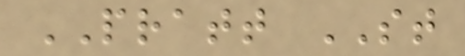PRATT ST
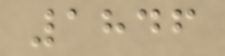1846
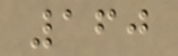160
